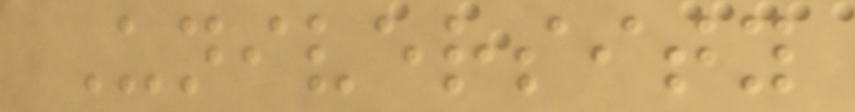University
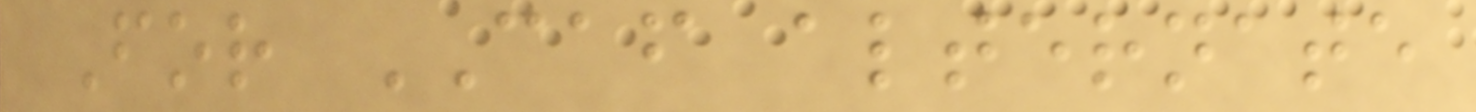For CAF alternate
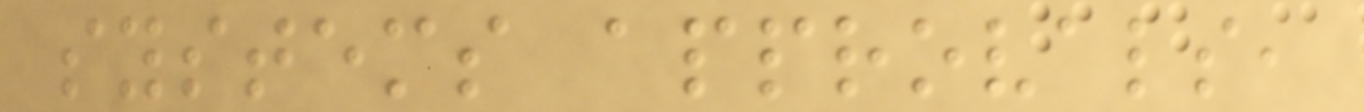systems approvals,
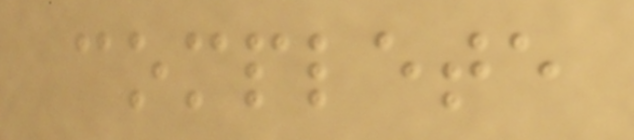complete
